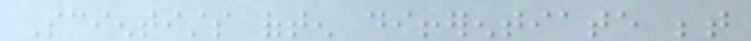Scientists often differentiate between
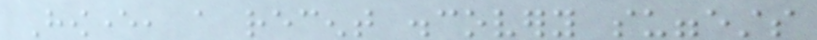However, a recent discovery suggests
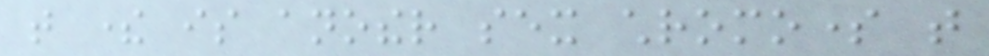that there is another sex chromosome that
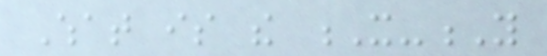What is the X-Y
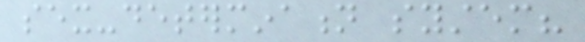sex-determination system?
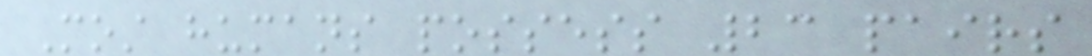Most humans possess 23 pairs
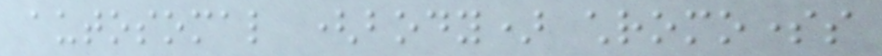autosomal (body) chromosomes
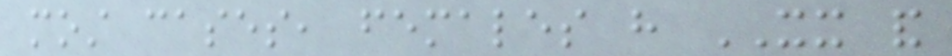most cases, females have XX and
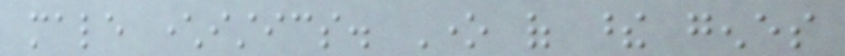male characteristics. One of these genes
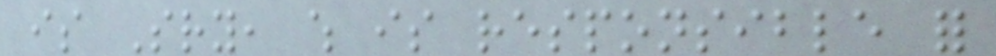is Sry, which is responsible for
